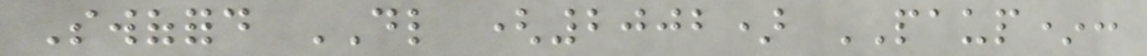Swofford DL (2002) PAUP*:
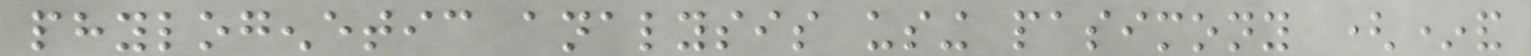phylogenetic analysis using pasimony (*and
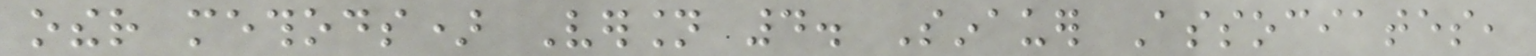other methods) Version 4. Sinauer Associates,
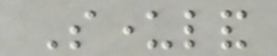Sunderland
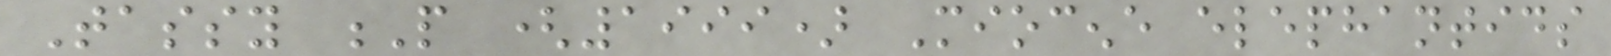Tassy P (1999) Miocene elephantids
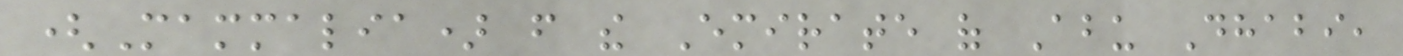(Mammalia) from the Emirate of Abu Dhabi,
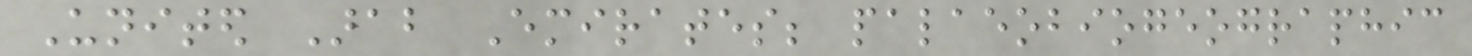United Arab Emirates; palaeobiogeographic
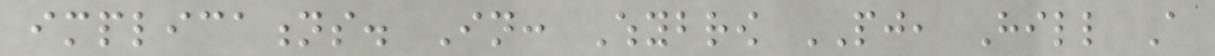implications. In: Whybrow PJ, Hill A
